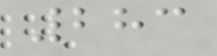283
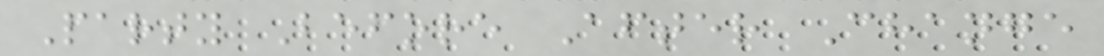Party Before After Change
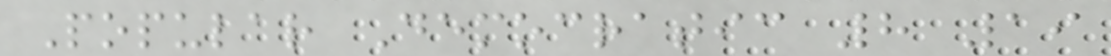Popular Democratic 8 19
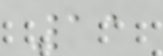11
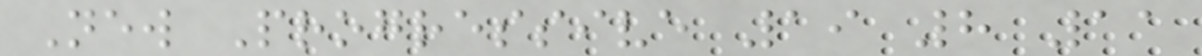New Progressive 19 8 11
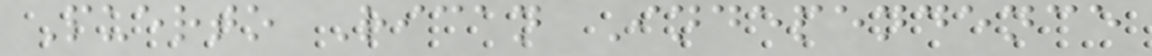Puerto Rican Independence
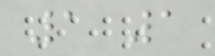1 1
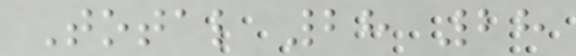Total 28 28
